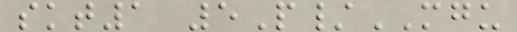skt1 5P/MGU
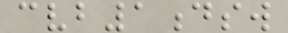cvb1dsw
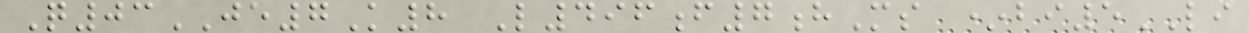Q03JE7K8 L496f7hMs *bi5LI
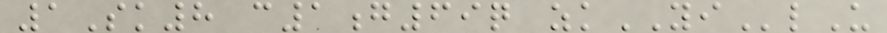1Sk8 c1g69q zkYIlU
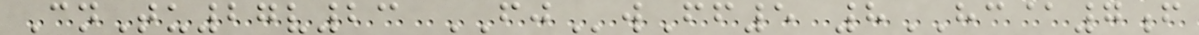CnTu27v23 FJwFf5 8HC@7f
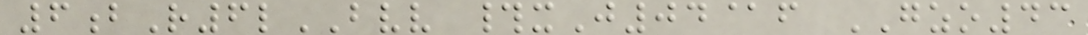6bR6lBVV #xJ04@f GZO43
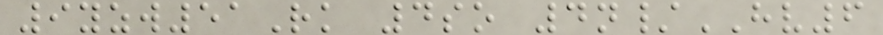9yzw51Rk 4so 4n/HV6
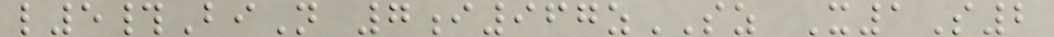l5#BiN 7i967zSZ X1S2
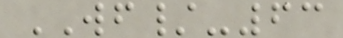WF/-63
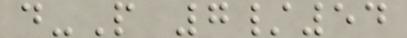d-P 7/54
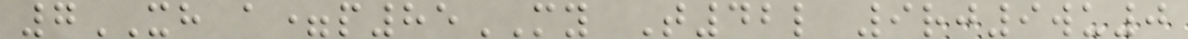7XH a=p85MY T42l 9rj9wu0
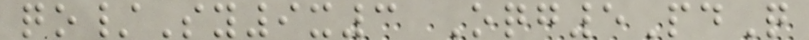qo/Sy9x3 Oqg5PdQ
